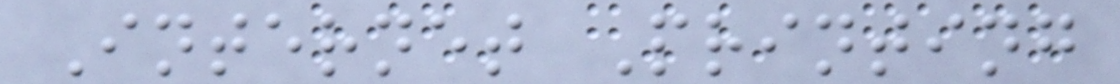Internet Printing
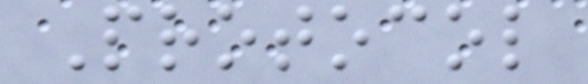Protocol
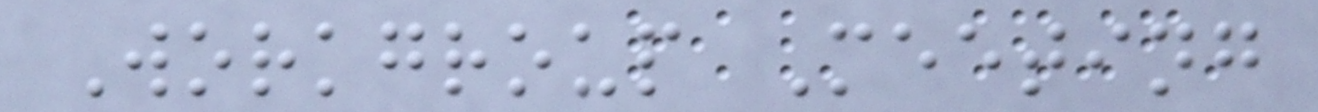Workgroup Meeting
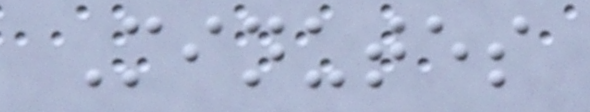Minutes
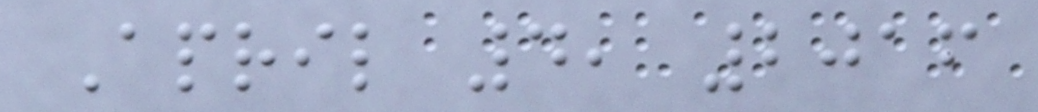April 4, 2016
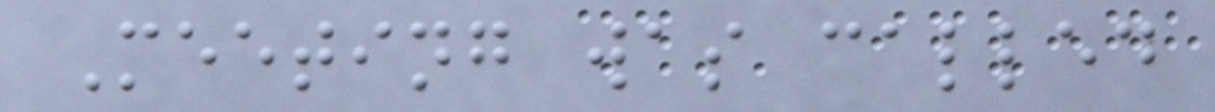Meeting was called
